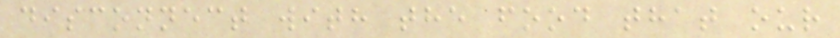disconnect with the food that our
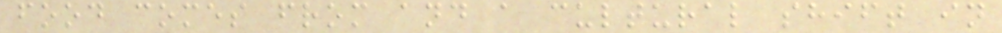food comes from and a cultural shift in
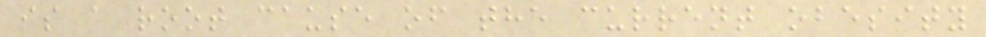is a root cause of the current obesity
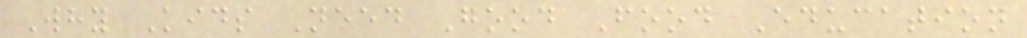Why Kids Need Good Food Education
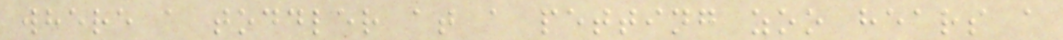where a toddler at a petting zoo hears a
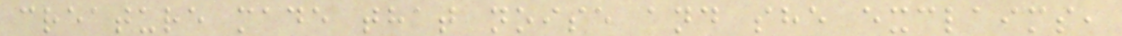creature made that noise and she exclaims,
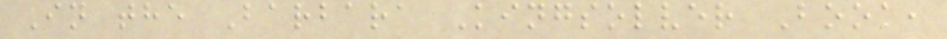In the Barbara Kingsolver Book,
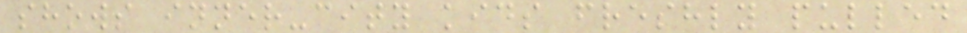shows inner-city kids freshly pulled
